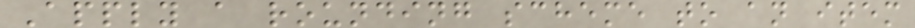Apply a rounding scheme to an item
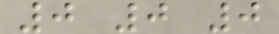0 0 0
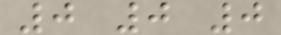0 0 0
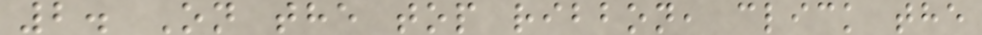2. On the top ribbon, click the
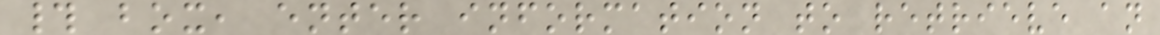# box, enter information to retrieve an
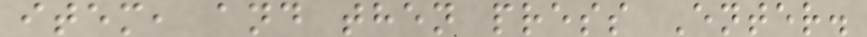item, and then press Enter.
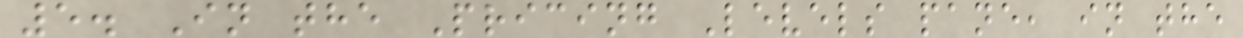5. In the Pricing Levels pane, in the
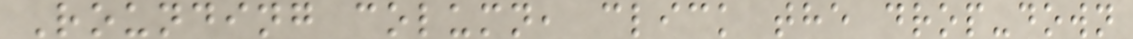Rounding column, click the drop-down
